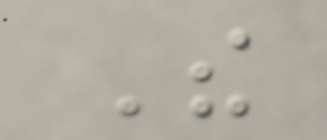The
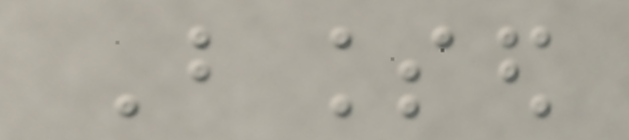Blessed
